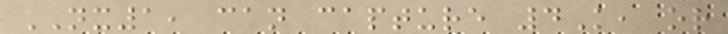NX1, can capture 4K, or
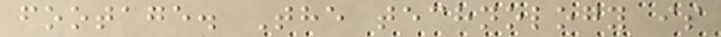footage. The technology is
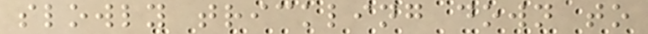slowly trickling down to
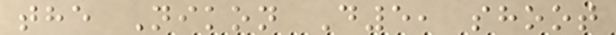the Nikon D5, shoot
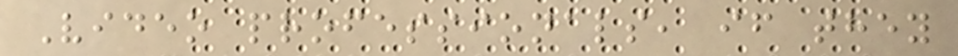Video professionals, if they
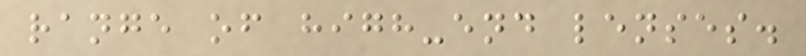range of high-end lenses.
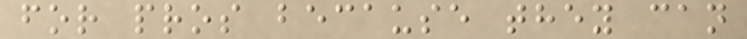for pros because they can
